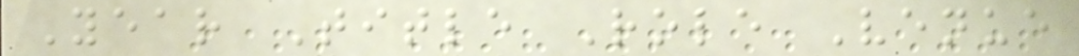Year Title Role Venue
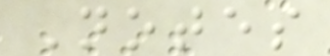Notes
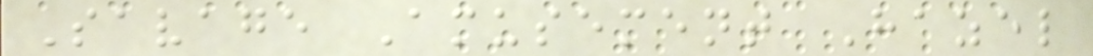Savage Amusement Hazel
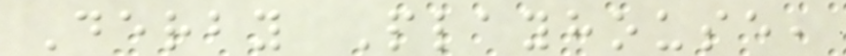Derby Playhouse,
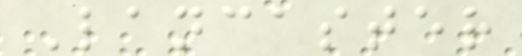Lancaster
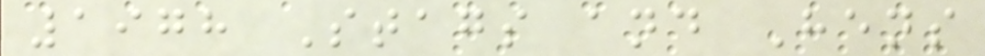1978 Stags and Hens
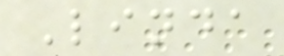Linda
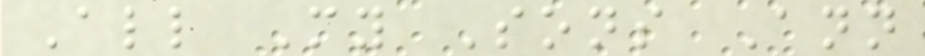All My Sons Ann
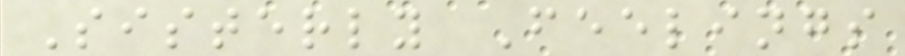Sisterly Feelings
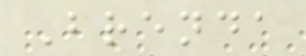Brenda
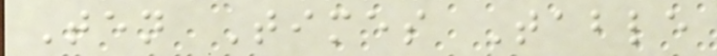Ten Times Table
